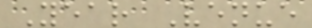Year Venue
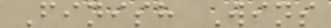Finish Wins
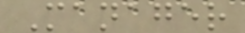Manager
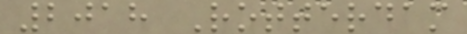2018 Rotterdam
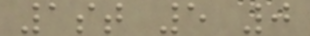1st 5 0
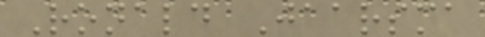Ronald Jaarsma
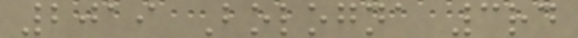2019 Bologna 3rd
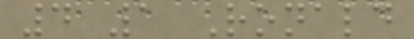4 1 Ronald
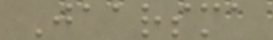Jaarsma
